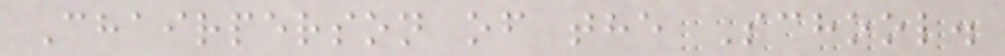Chairperson of the School.
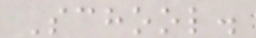School.
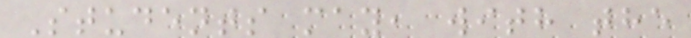Students may, with the
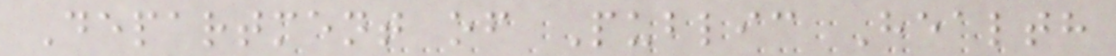Department of Public Health
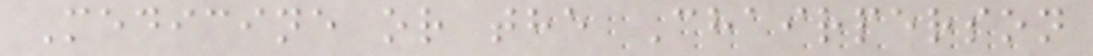Medicine or the Chairperson
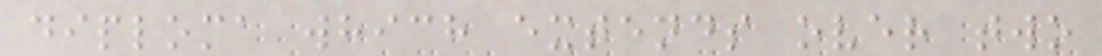diploma which extends over two
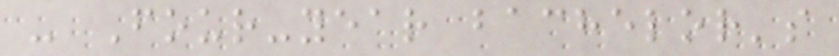- Four-year bachelor's
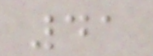41
